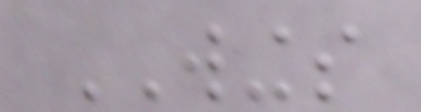WINGS
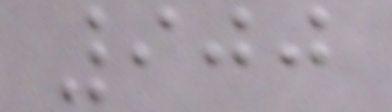900
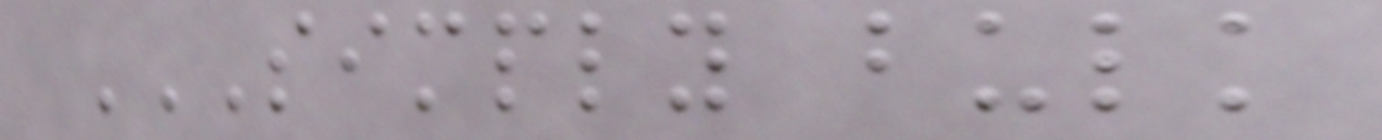SIMPLY BULK
